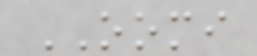OOMI
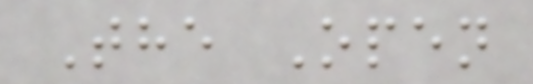The Open
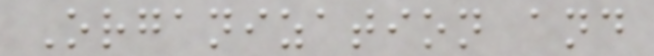Organization and
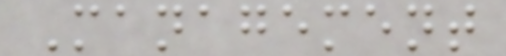Management
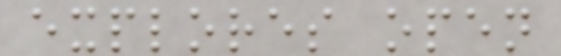explores open
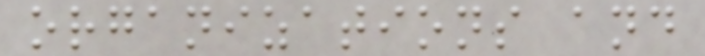organizations and
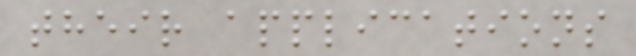their applications
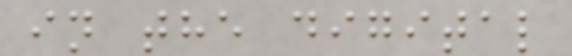in the digital
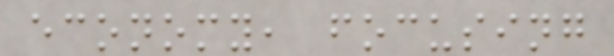economy, focusing
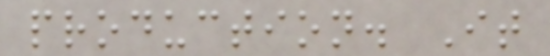production. It
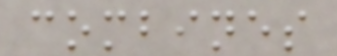combines
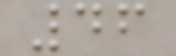46
